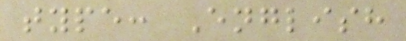type: English
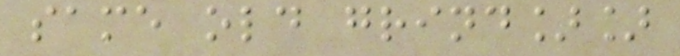same old grind]]
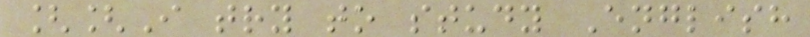[[I try to study English
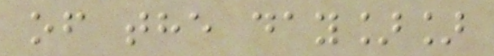of the day]]
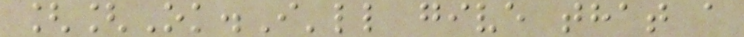[[Ok.I'll give that a
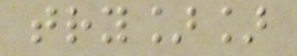try]]
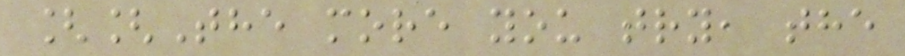[[The more you try, the
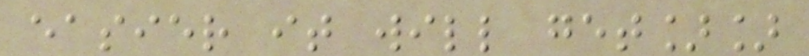easier it will get]]
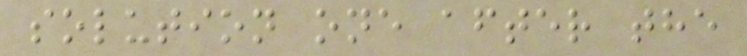solution one after the
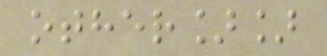other]]
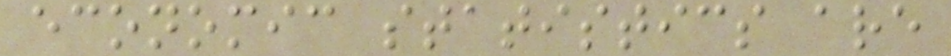economic statistics are
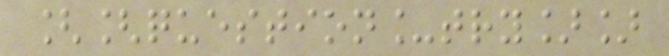[[question_try]]
